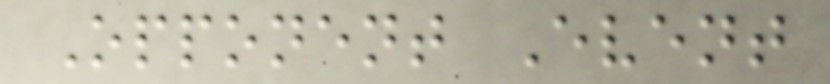Opponent Event
